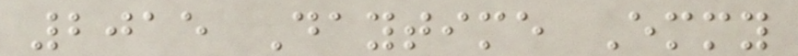2015 Daytime Emmy
